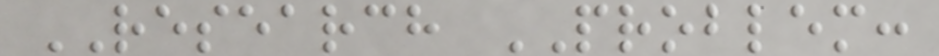RESEARCH PROBLEM:
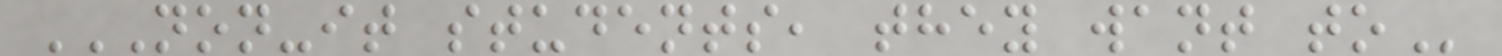NON-IT STUDENTS, THEY WANT TO
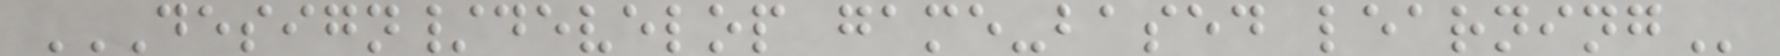DESIGN/DEVELOP GAME-BASED LEARNING
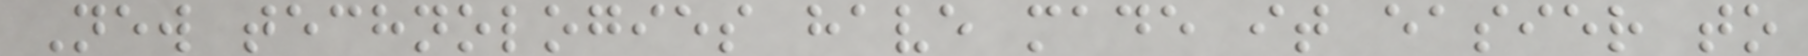New technologies have made it easier to
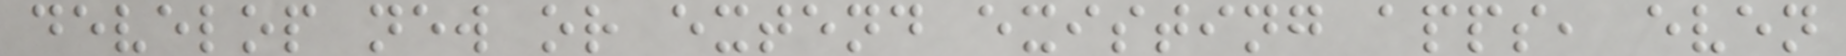develop new or extend existing apps, even
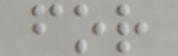for
